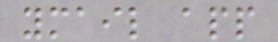ymail app
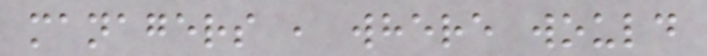managers , where would
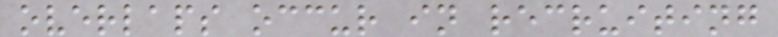overlaps occur in recruiting
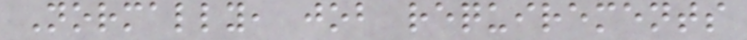Normally, job requirements
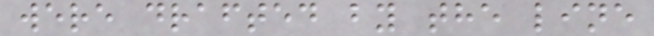were drafted by the line
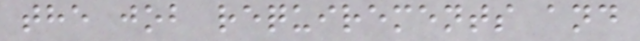the job requirements and
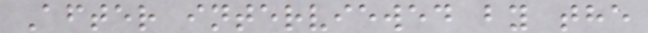After interviewed by the
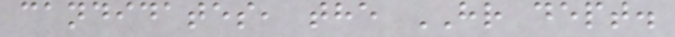candidates, the HR dept.
